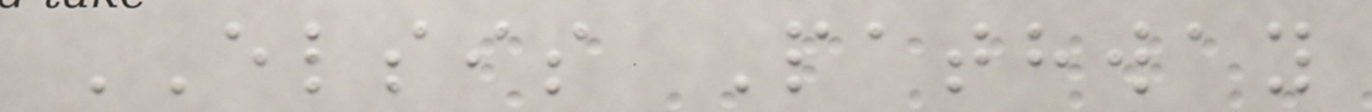ELSIS Pathway
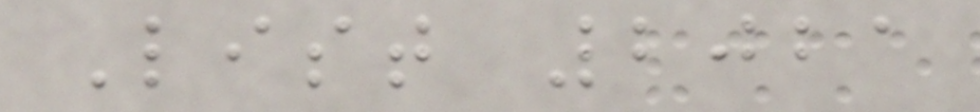List 2021
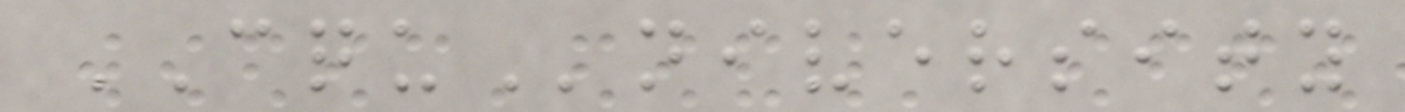CQUniversity
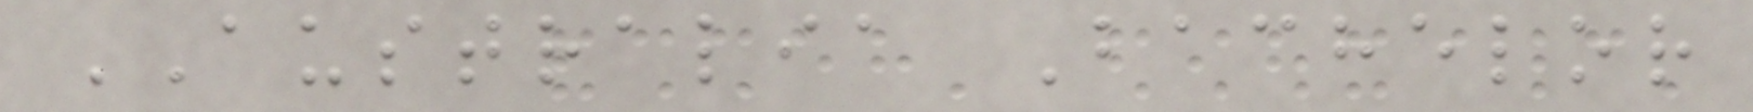AUSTRALIA Bachelor
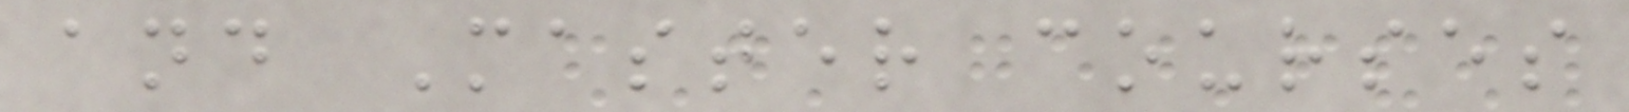and Master courses
